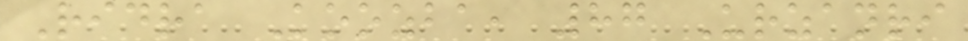Ridra Koozba, 87 Urzanri
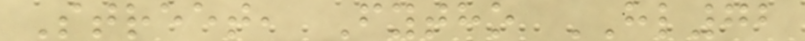Street, Fytho HL72
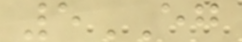5EG
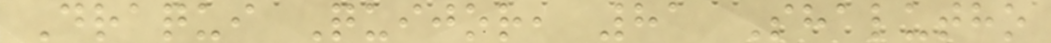Draqui Quijor, 81 Shalutho
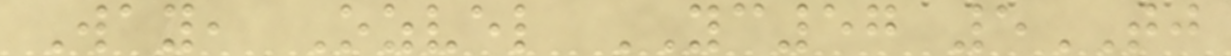Way, Ozvel YC57 5TJ
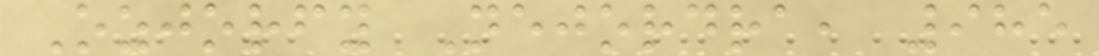Ozjorfy Nejordra, 985
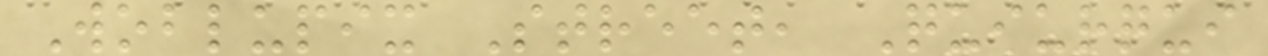Woblupix Street, Quiurqui
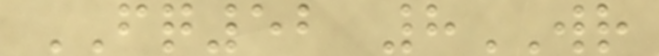FQ52 8WR
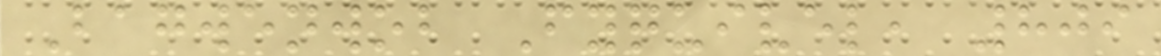Bagwenwob Fyquivel, 809
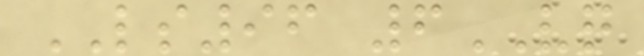LS96 6VQ
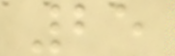25
